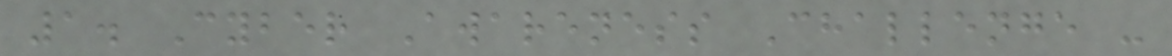1. Cyber Awareness Challenge -
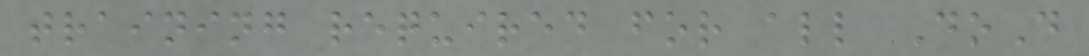training required for all DoD
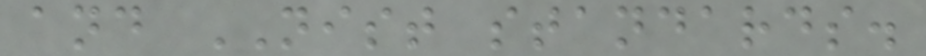and NIST standards.
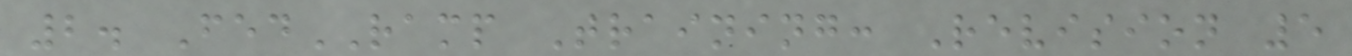2. FedRAMP Training: Revision 5
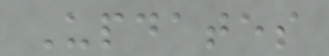Updates
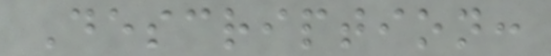Description:
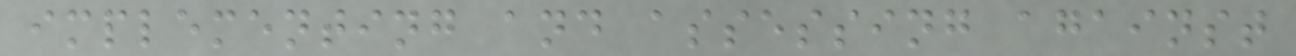implementing and assessing against
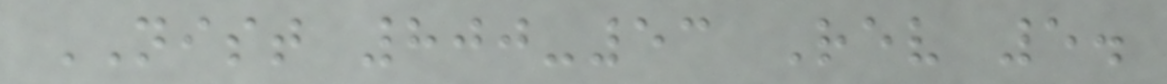NIST 800-53 Rev 5.
